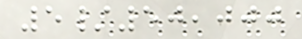5/50,000
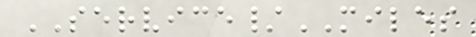SERVICE/MILES
